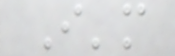I'm
